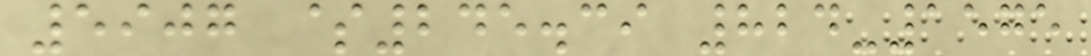5907 $245.39 824-1575
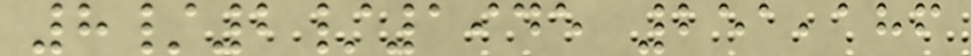8/2/1945 251,186
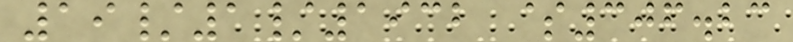19/1/1932 $306.23
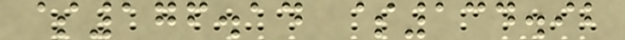$176.14 $134.92
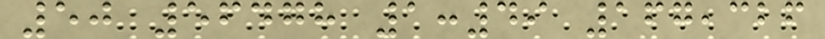50 56478 1:49 167,326
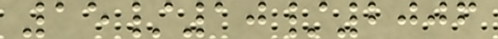15/10/2006
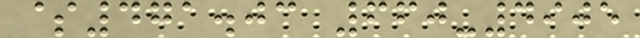$471.03 660-4905
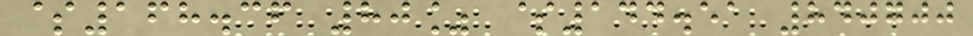$168.36 80% $144.51 840700
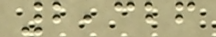2,326
